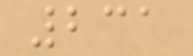231
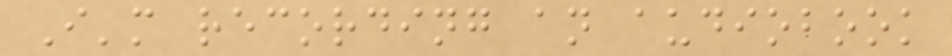I'm recording an audiobook
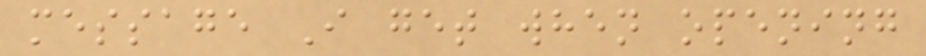message I get when opening
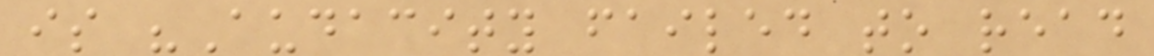is "Audacity failed to read
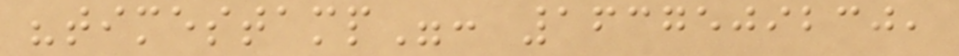"timestamp": 1637509230,
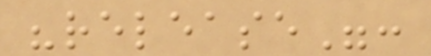"release":
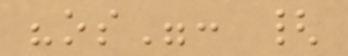"os": {
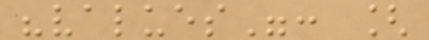"values": [
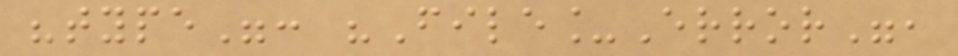"type": "File_Error",
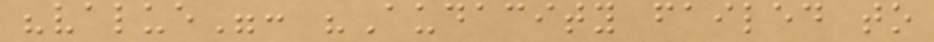"value": "Audacity failed to
